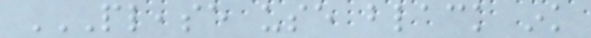PLEASE USE BLACK INK
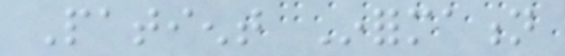Patient Information
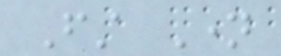First Name
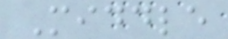Middle
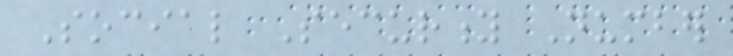Social Security Number
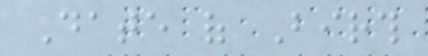Date of Birth
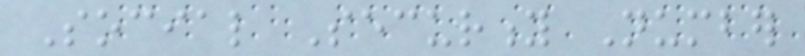Social Security Number
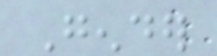Gender
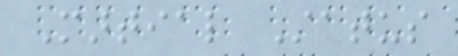Martial Status
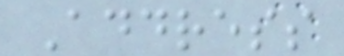Address
